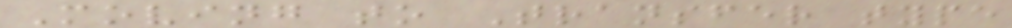Moving to Transfer type
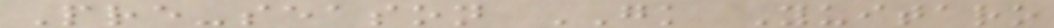Pre-season GK Yuitaro
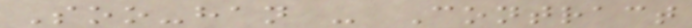Soo-han - Contract
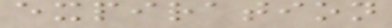expiration
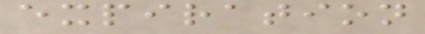expiration
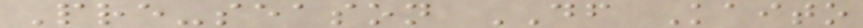Pre-season DF Kaito
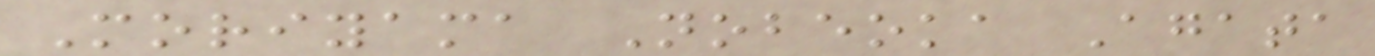Moriyama Nobeoka Agata
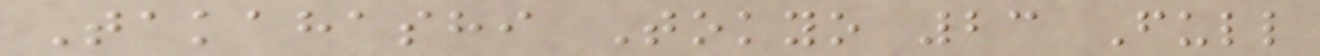Takahashi Tokyo 23 Full
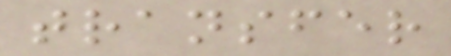transfer
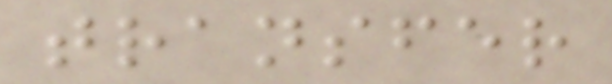transfer
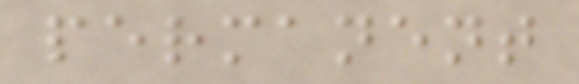permanent
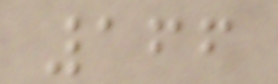166
